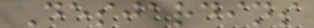Desjardins
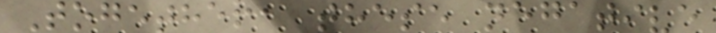Together, these negative
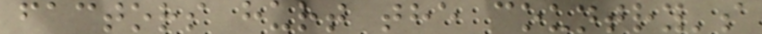factors hurt the country's
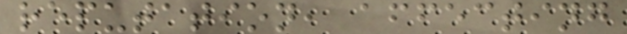reputation, affecting
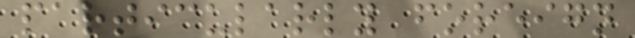particularly foreign
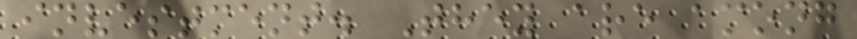investment. They are among
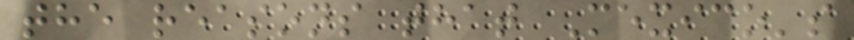the reasons that Mexico's
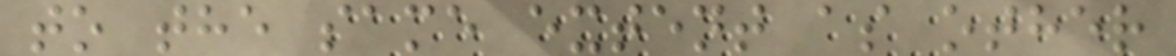to the same extent as other
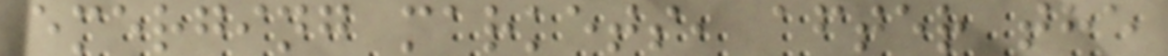emerging markets, after the
